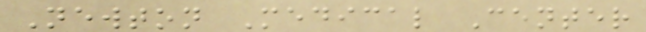Newton Medical Center
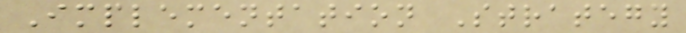Implementation Strategy
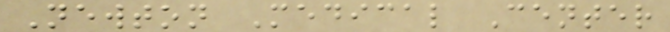Newton Medical Center
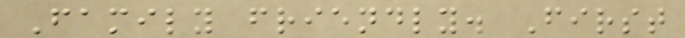Family friendly. First
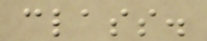class.
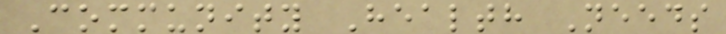Community Health Needs
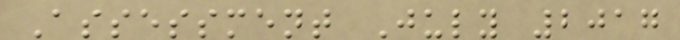Assessment July 2017
